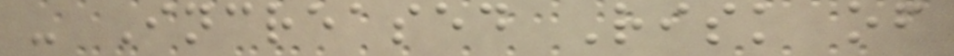- Increased Risk of
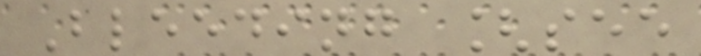Bleeding [see
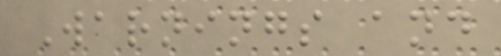Warnings and
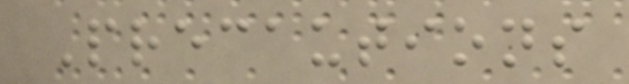Precautions
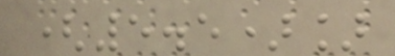(5.5)]
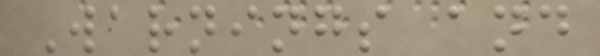Warnings and
